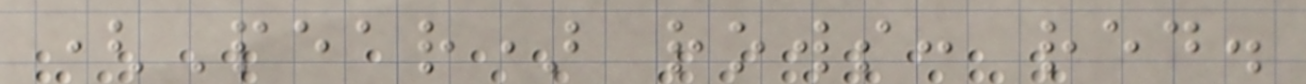(Pear) rows: red.
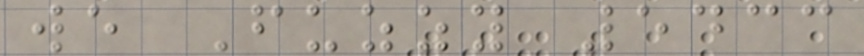we Fuzzy 5433
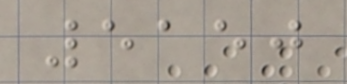5150
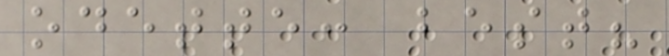odette: best?
